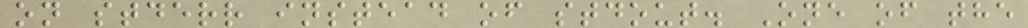on stderr instead of stdout. One of the
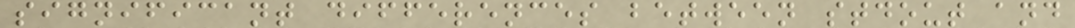significant differences between stdout and
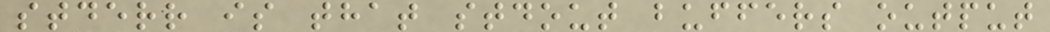stderr is that stdout buffers output
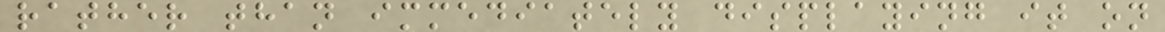rather than immediately displaying it on
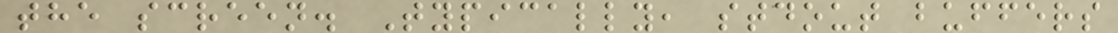the screen. Typically, stdout buffers
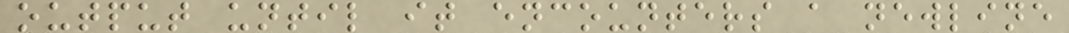output until it encounters a newline
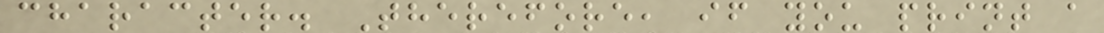character. Therefore, if you print a
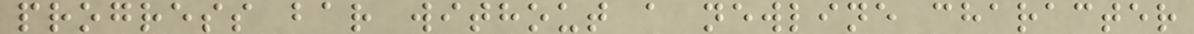progress bar without a newline character
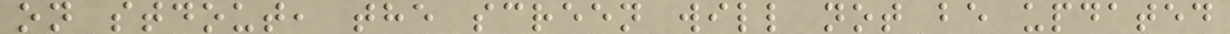on stdout, the screen will not be updated
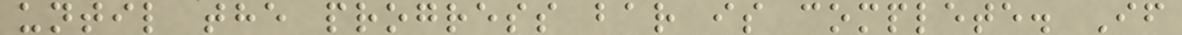until the progress bar is complete. If
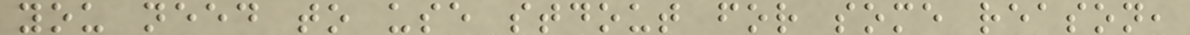you need to use stdout for some reason,
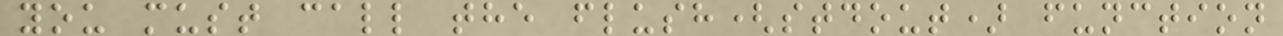you must call the flush(stdout) function
